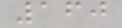160
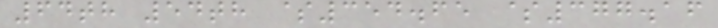64th 54th $354.65 $377.16
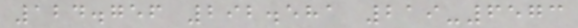124.756 292.581 219-6573
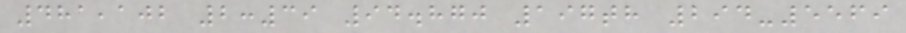481,102 2:39 94.870 197th 294-5569
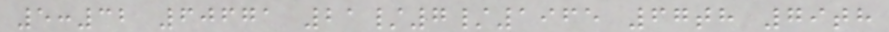5:32 60671 21/7/1965 67th 79th
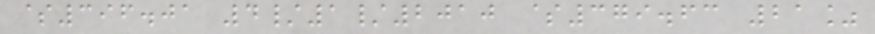$396.01 4/1/2010 $379.63 21%
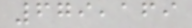679,169
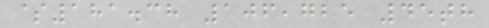$181.38 106,725 45th
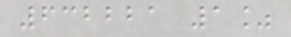632221 1%
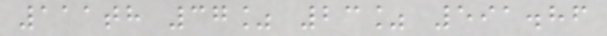111th 37% 23% 591.86
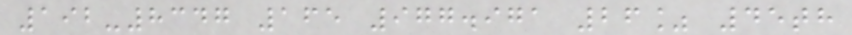192-8347 165 977.971 26% 45th
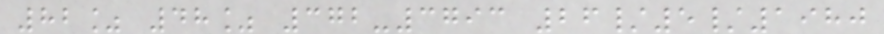82% 48% 372-3793 26/5/1980
